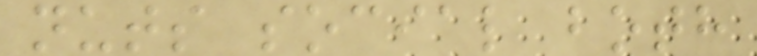nuts social both
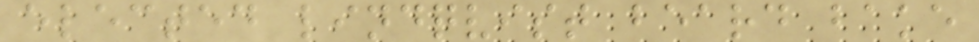elected lindqvist beard bake
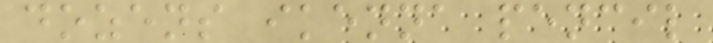dozens ikenna pencil
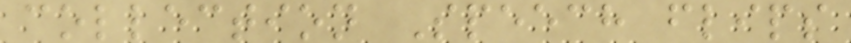collection Speech flips
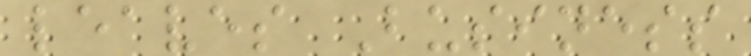leaves Business
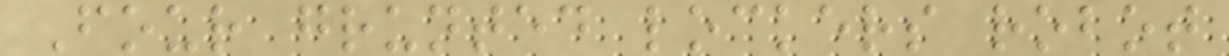Four grunted lockers robot
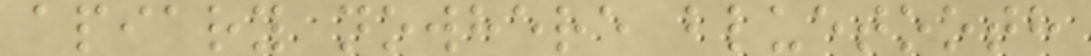apiary nowhere bluetooth
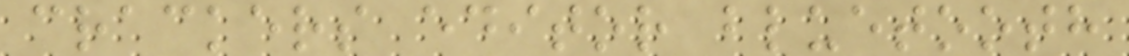crackers editor bluetooth
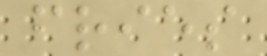fries
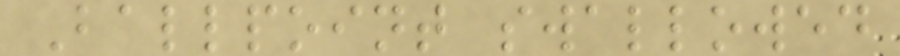Ballpoint swallowed
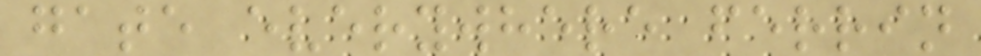gate everywhere ferrin
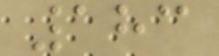183
